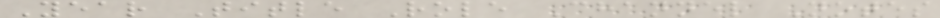Year Title Role Channel Notes
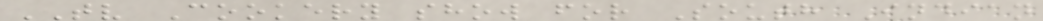TV Cookery show for South Indian
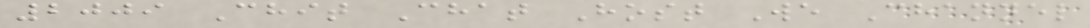2009 Chit Chat Host We Channel
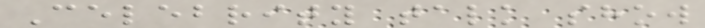Celebrity talk show
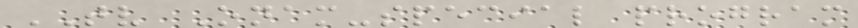TV Onam-special program
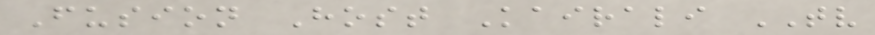Fusion Host Kairali TV
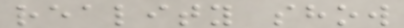reality show
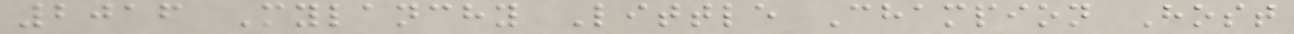2016 Mylanchy Little Champion Host
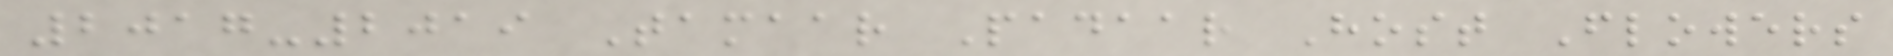2017-2019 Tamaar Padaar Host Flowers
